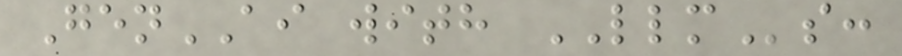GenAI with LLMs:
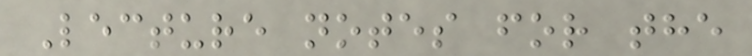Lecture notes for the
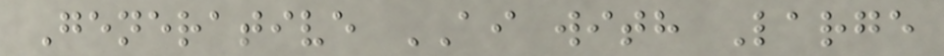Generative AI with Large
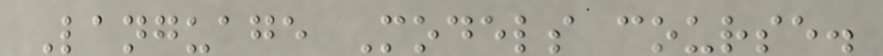Language Models course.
